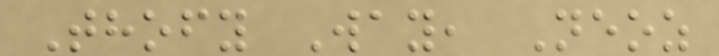Thofy Way, Neoz
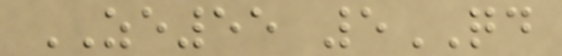ZE55 5QD
